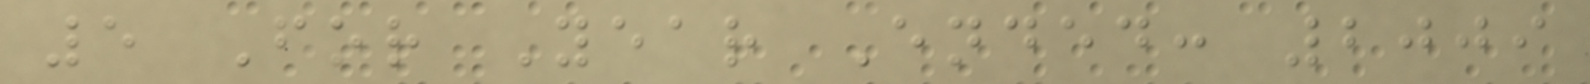5 For Year Ended: 2009
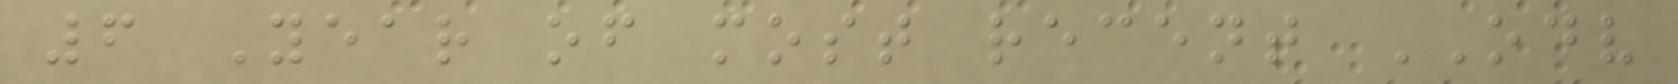6 Year of most recent ODV
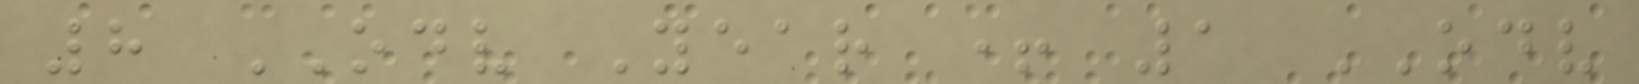8 ODV Year + 1 ODV
